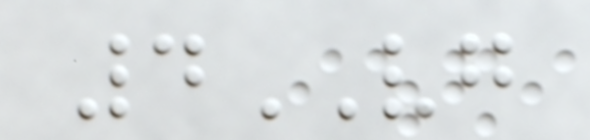4VG
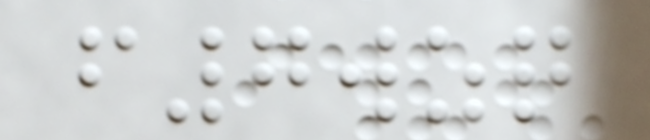f7wzq
